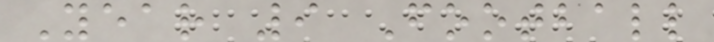Year 9 Football
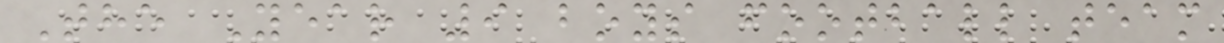The Year 9 boys football team
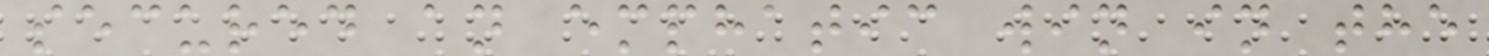secured an emphatic win in the
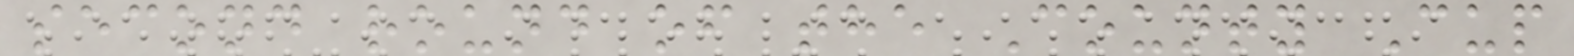second round of the County Cup
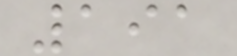191
